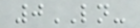0LN-
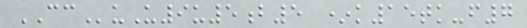CCuU9u5b5 *k15tk-f7
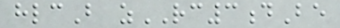hlcB zRC3dBe
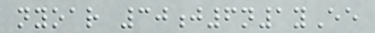nyoar 30j6n1yEe
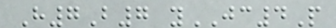H7B7 yJC4P
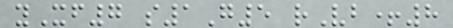yXf7 s1G5 rVb+8
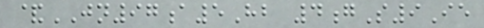&JN97a5Hb 4gS9Ie
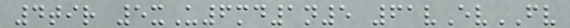4tir 5xU6md1n5 61vEvFV
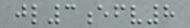jl3efv8
